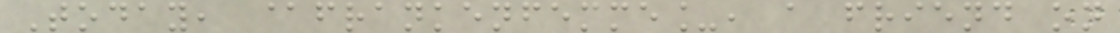Today, @frankenfemme_, a friend on
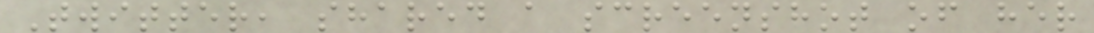Twitter, shared a screenshot of her
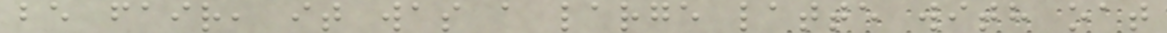be fair, it was a large latte with oat
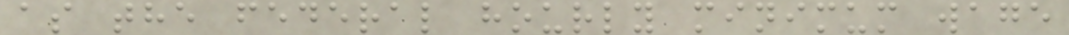as the federal hourly minimum wage
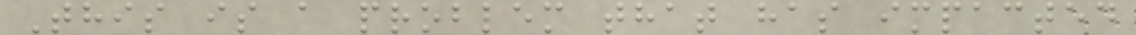This is a problem that has impacted
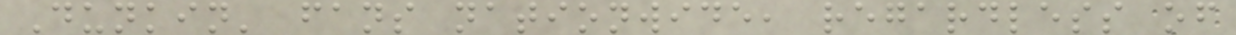Dunkin' fans nationwide, regardless of
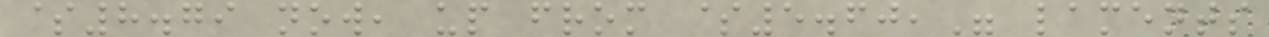$8.79 now, up from $5.60," laments
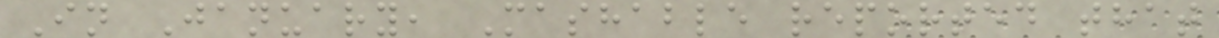In January, Mashable reported that
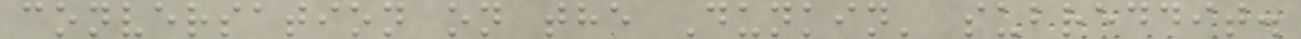conversation on the Dunkin' subreddit.
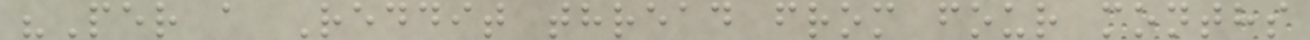"Per a Reddit thread from four months
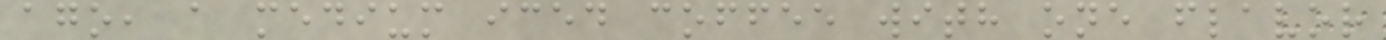ago, a medium iced coffee with one flavor
